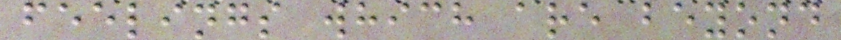feelings which are beyond
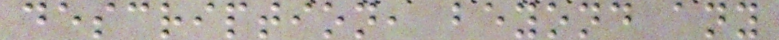description, beyond any
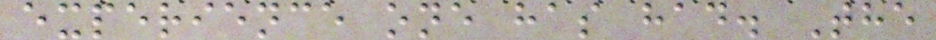experience one has had. The
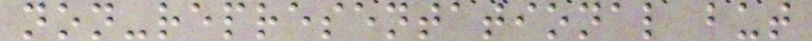non-representational but
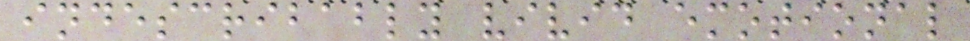indescribably vivid emotional
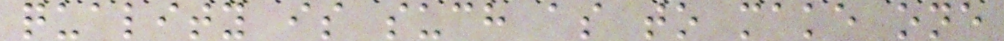quality is such as to make one
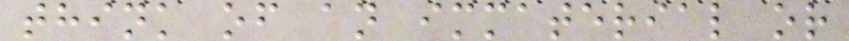think of an immaterial or
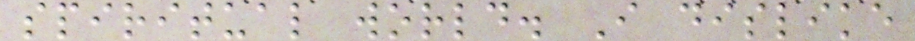spiritual world. I dislike
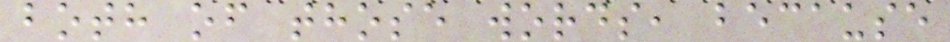both of those words, because
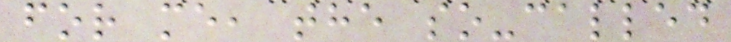for me, the so-called
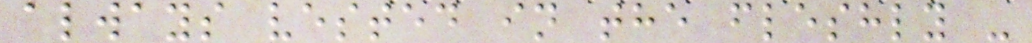always vested in the fleshly -
